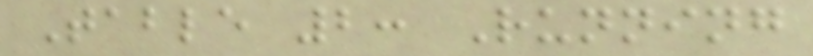Table 2: Running
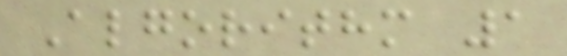Algorithm 1
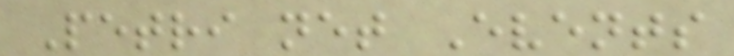Petri net Events
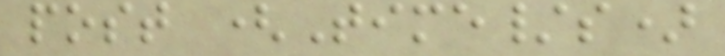post (Time/s)
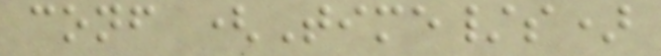conf (Time/s)
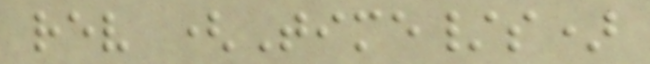rev (Time/s)
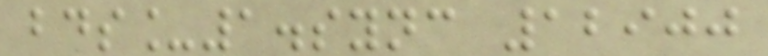bds_1.sync 12900
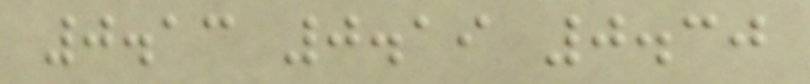0.13 0.19 0.30
